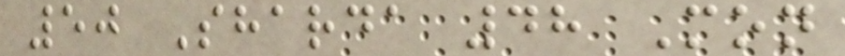50 Sharda 48 Mon
